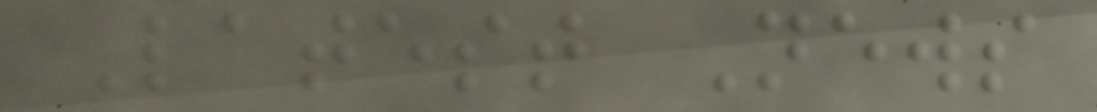Latest News
